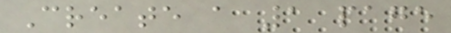Create a 1 page
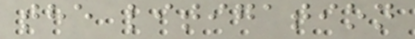the litigation
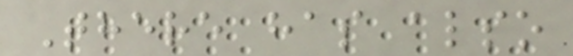There has also
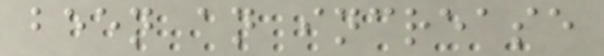been an increase
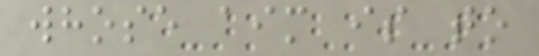whose aim is to
